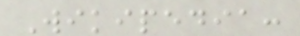Wikipedia:
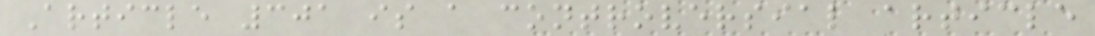Article 301 is a controversial article
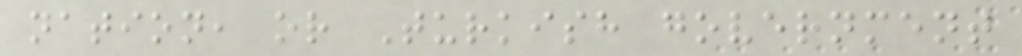nation, or Turkish government
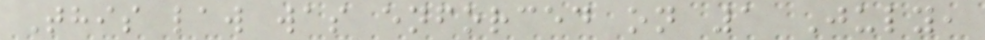This law was enforced on 1 July,
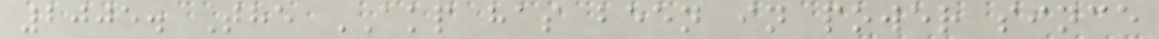2005. The AKP has been in power since
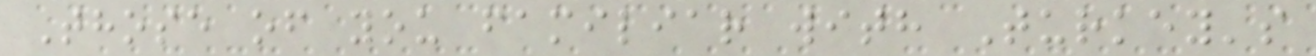Those of you familiar with Turkey's
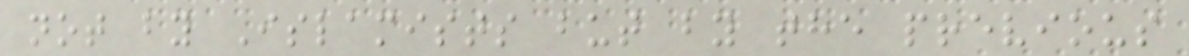not by Islamists but by the previous
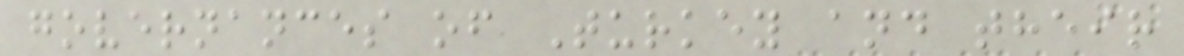governances of Turkey and their
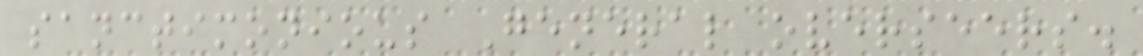sanctimonious General overseers.
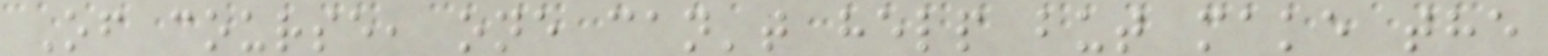Of course, one can't help but make the
